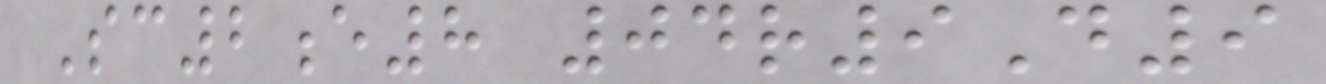Sc2e8 04r9D9
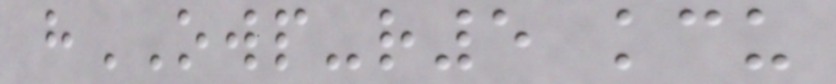hOWP-r5 kcu
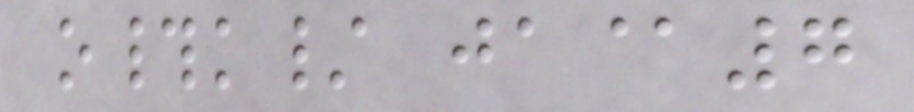o#k/ ja@7
